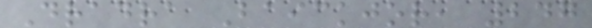Dradra Baickjor, 247
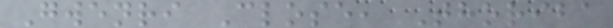Gwenri Close, Thoriba
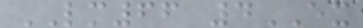LM66 4EX
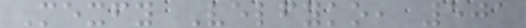Mexfy Velfyko, 501
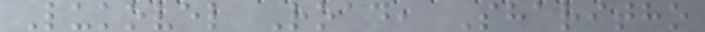Lukovel Road, Sharitho
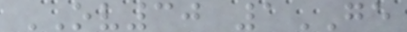OV30 1GE
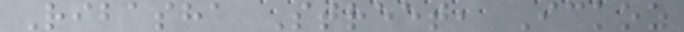Ribasha Street, Ickoz
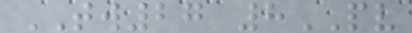TW27 8PV
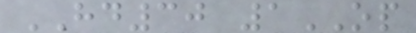HD30 1OP
